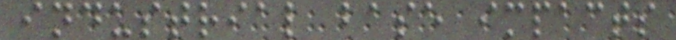industrial base impacts
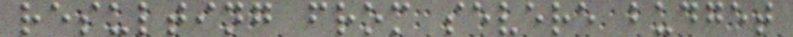resulting from severe budget
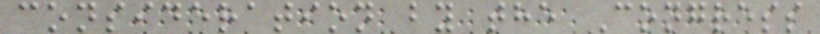consideration by the Congress
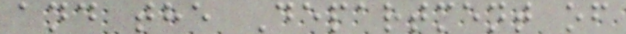and the Department of
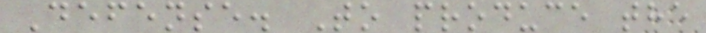Defense. To produce the
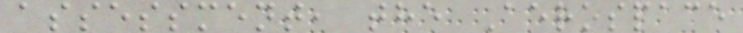assessment, the Aerospace
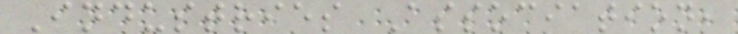Industries Association,
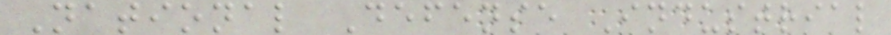National Defense Industrial
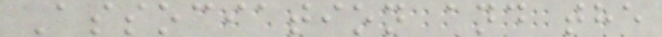Association and the
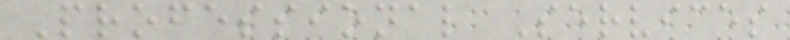Professional Services
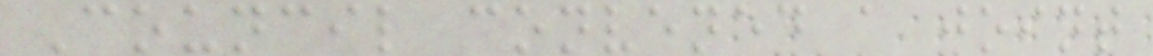Council convened a joint
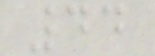44
